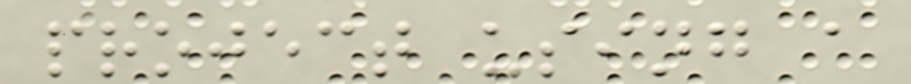project using a
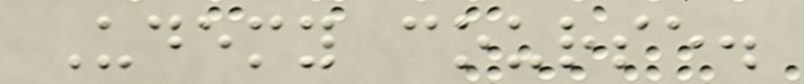Udemy course.
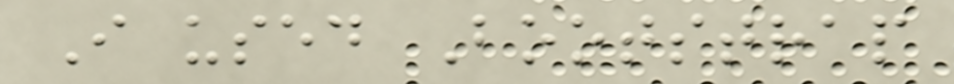I used Bootstrap
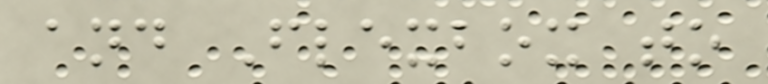and Flexbox to
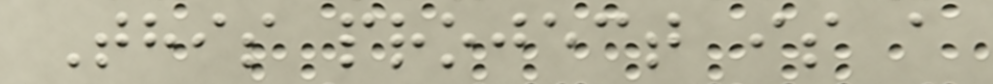This project is a
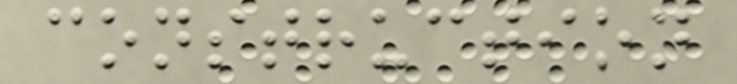construction
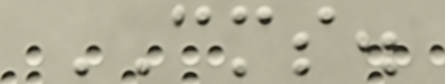CMS.
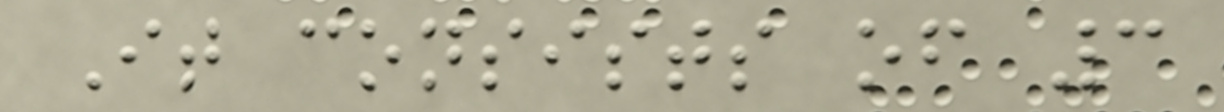It consists of 3
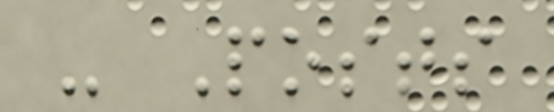- Posts
